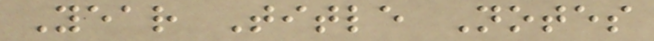Year Title Notes
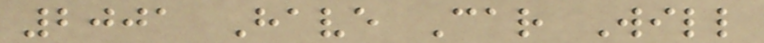2001 Have Car Will
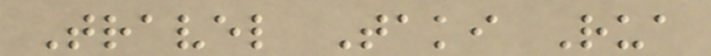Travel Taki Rua
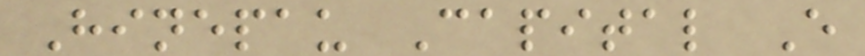Hinepau Capital E
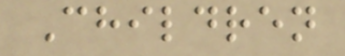Children
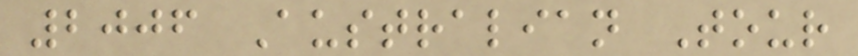2006 Australian Tour
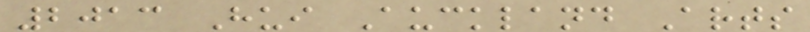2013 Hui Auckland Arts
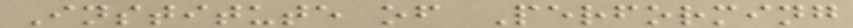Institute of Performing
